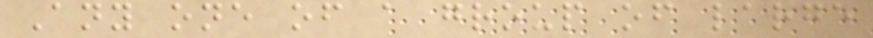Any one of a group of large
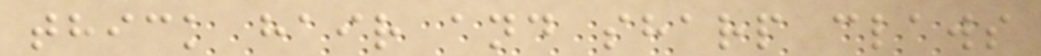thick hair and sharp claws
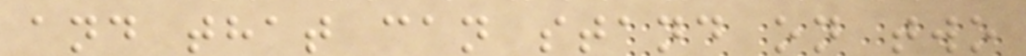and that can stand on two
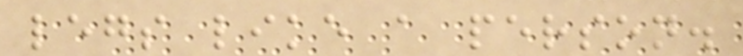legs like a person.
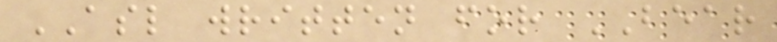ASL written for BEAR
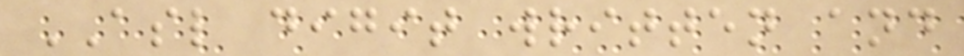ASL digit written and
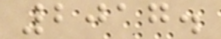2017.
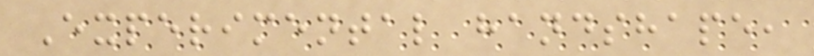Experimental handshape,
